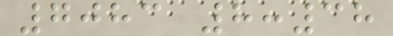7083 8:38
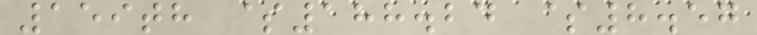159th $188.24 $8.57
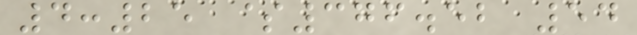4:25 $376.52 54
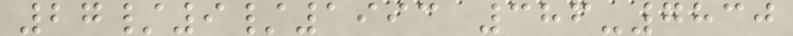27/9/1993 386-7830
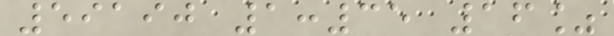59190 1:35 16%
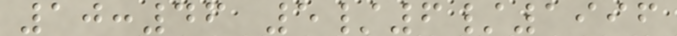10:46 5/6/1996
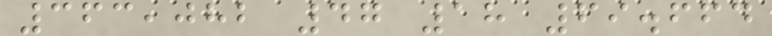363,082 47 18 69.664
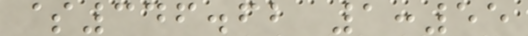$346.62 1:55
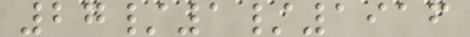27/1/1916
